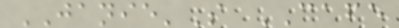JANIE'S CAFE
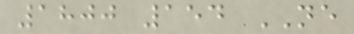1800 154 NE
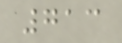713
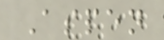Aspen
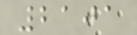2101
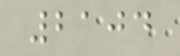2104
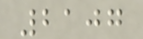2107
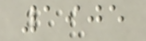1905
